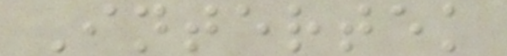Intertek
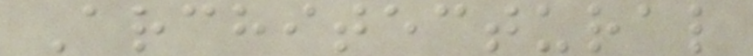Architectural
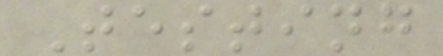Testing
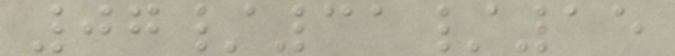07/31/15
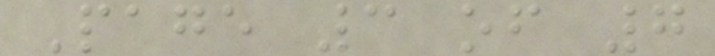Page 3 of 7
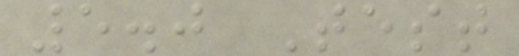5.0 Test
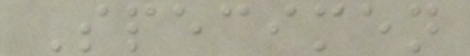Specimen
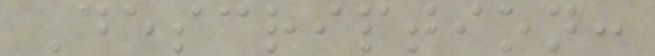Description:
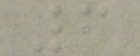6
